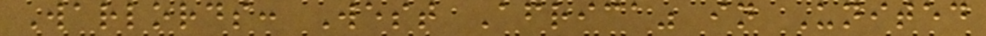Warlords: West Africa" in United
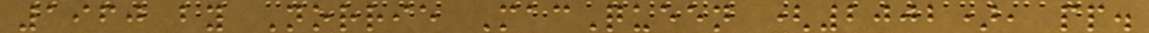1960 by Norrie MacQueen (2002), pp.
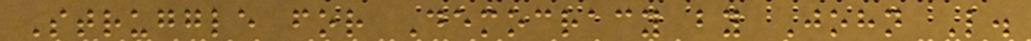Struggle for Democracy by John L.
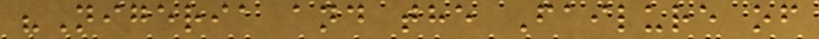"Nigeria and the Failure of
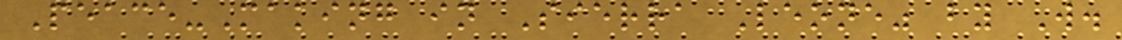Peace-Making in Sierra Leone" by W.
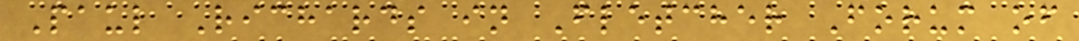Paul Richards in Fletcher Forum of
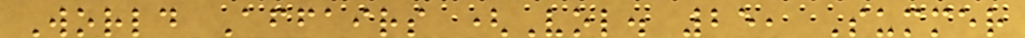World Affairs (Vol. 25, Summer
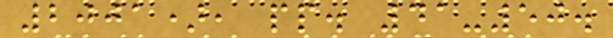2001), pp. 41-50.
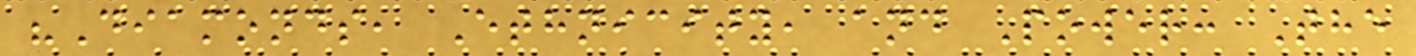"Diamonds, Ethnicity, and Power: The
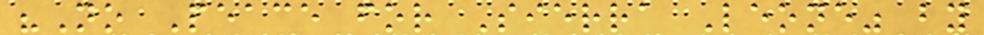"No Peace for Sierra Leone" by
